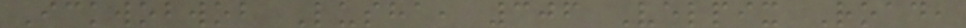Ickwobwob Lusha, 306 Velpix Road,
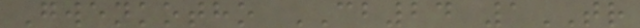Gwenkotho CB24 1TR
